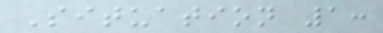Situation 1:
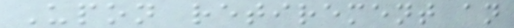Upon retirement an
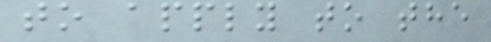to apply to the
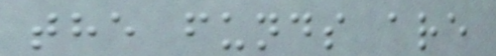the funds are
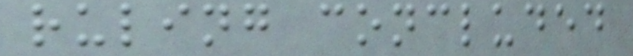ruling concluded
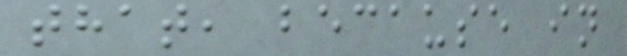that, because in
